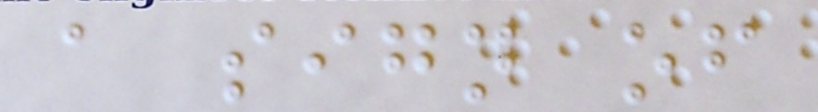a sign of
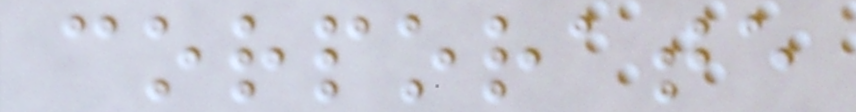corporate
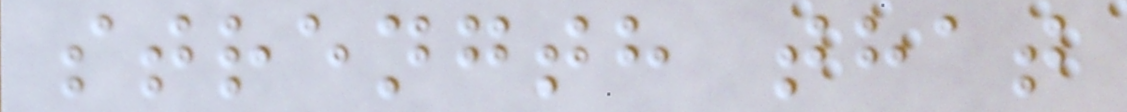strength that
